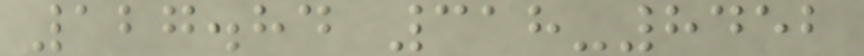127.84 318-8452
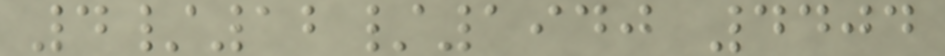4/12/1940 4404
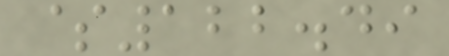$122.49
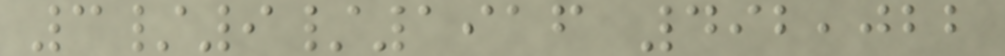3/9/1916 492,022
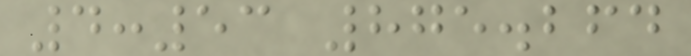4:53 875.264
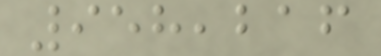958,216
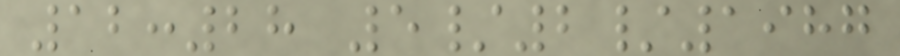12:28 5/2/1987
